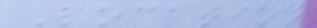Location
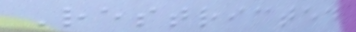Restricted
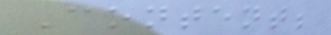Content;
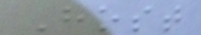Host
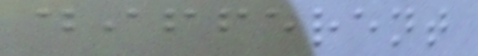different
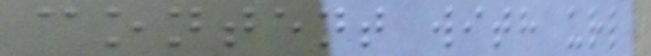content with url
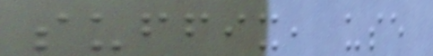suffix, use
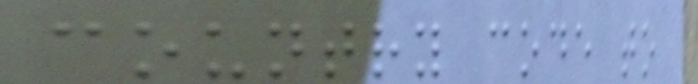country code to
